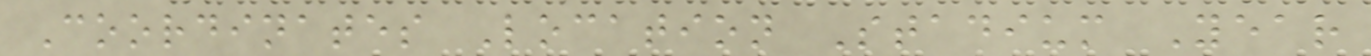Coordinates Location Stadium Year
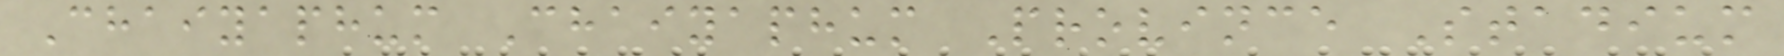Chaiyaphum Chaiyaphum Province Stadium
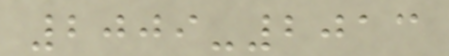2009-2013
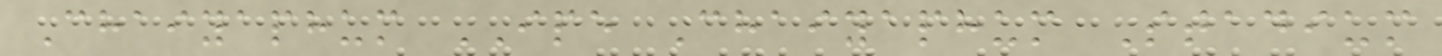Chaiyaphum IPE Chaiyaphum Stadium
